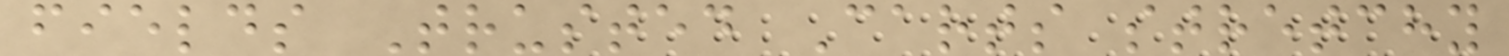fields Trusted Carts stretchy
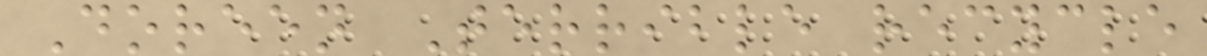Doreen Terrible recycle
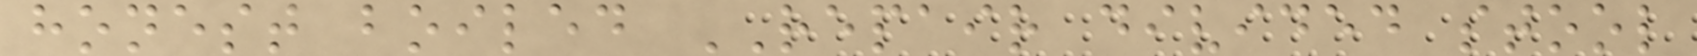honest boiled REPAIR divided stool
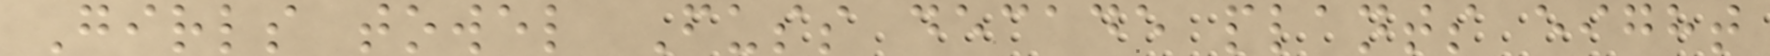Girls towel Fuss decade plants eight
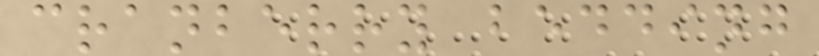cranberry bedding
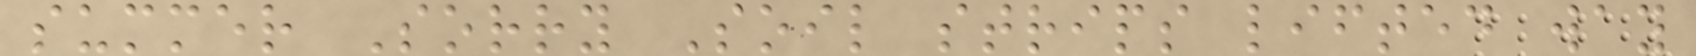summer Sorry Soil strips lifted way
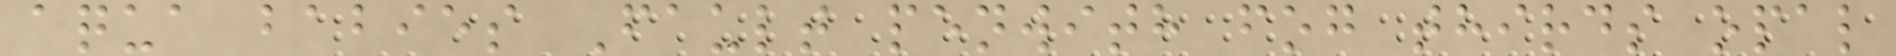aqua babies Fault penwith fog thirds opal
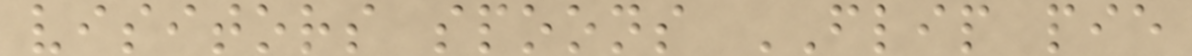visitors spoons FLIP pie
